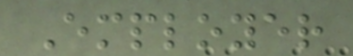Employer
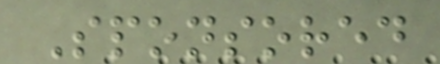Sponsored
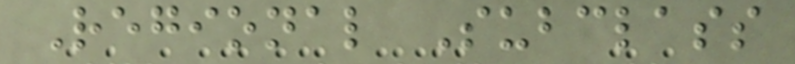Regional Subclass
